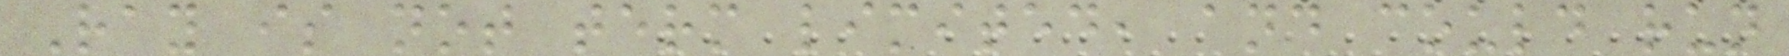Ray is not term limited, and could run
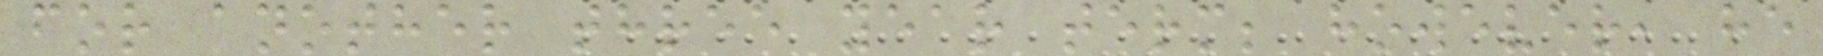for another three year term; however, he
